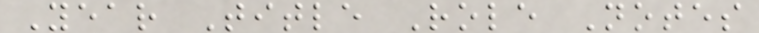Year Title Role Notes
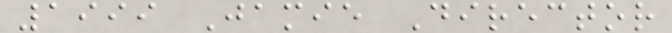1999 Jamie Director
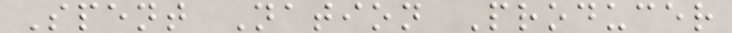Spent Nation Producer
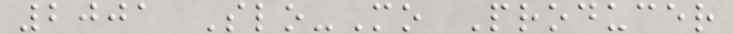2001 Slo-Mo Producer
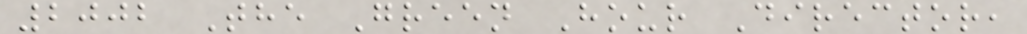2002 The Green Hour Director,
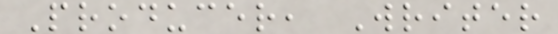Producer, Writer
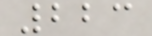223
